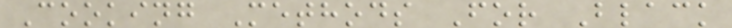Cooking Methods For Black
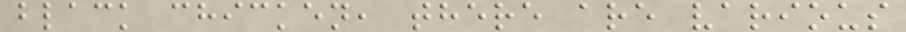black chicken, there are various
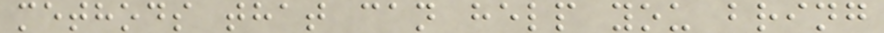methods that can help you bring
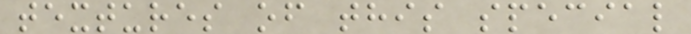textures of this special
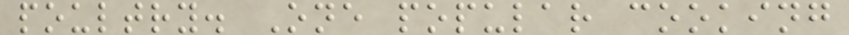poultry. One popular cooking
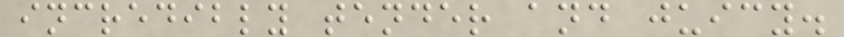incredibly tender and juicy.
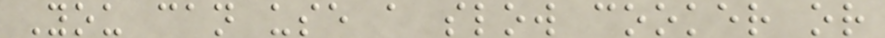You can use a slow cooker or
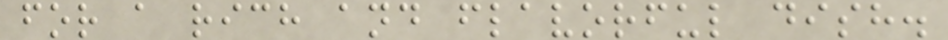for a rich and flavorful dish.
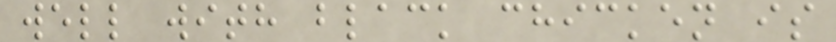well with black chicken is
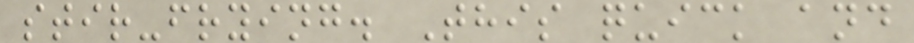stir-frying. This quick and
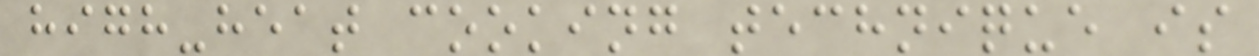high-heat cooking technique is
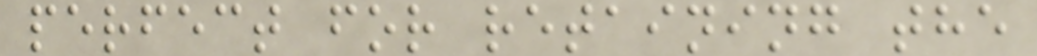perfect for retaining the
